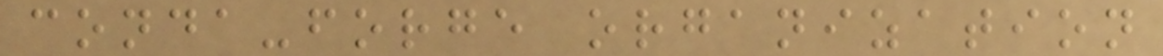conda-forge organization
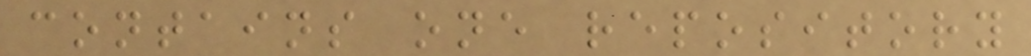contains one repository
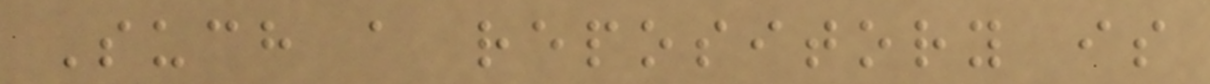Such a repository is
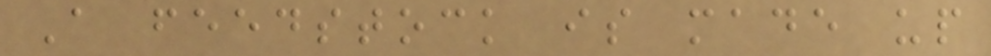A feedstock is made up
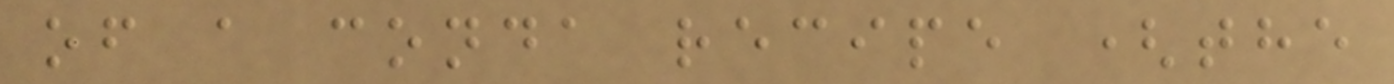of a conda recipe (the
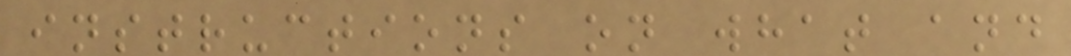instructions on what and
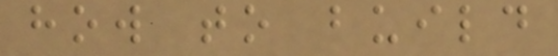how to build
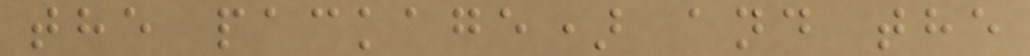the package) and the
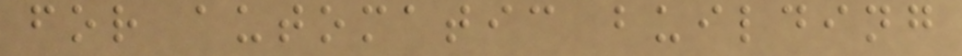for automatic building
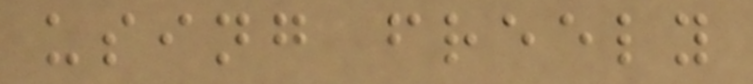using freely
